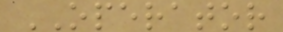OPERATOR
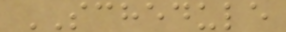SCHEDULE
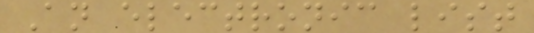An electronic list
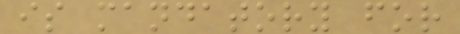is mandatory for
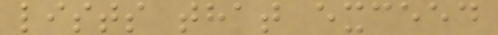lists that exceed
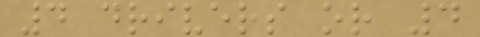4 drivers or 4
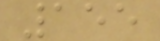155
